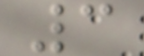3
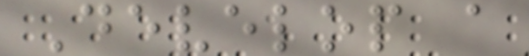Develop a
